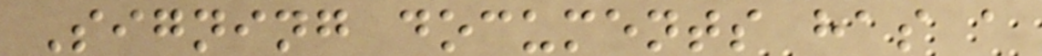Signing documents has a
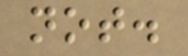not.
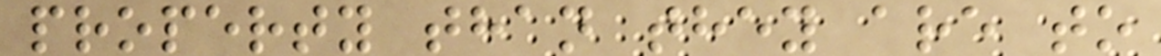property than they are to
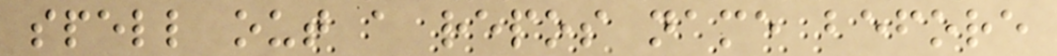spell out a repos name before
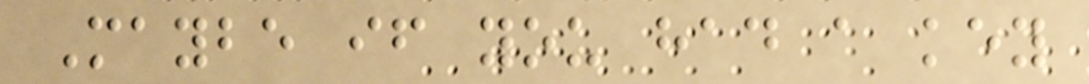Maybe if you had a key
